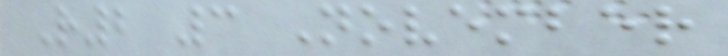R2 3 November
